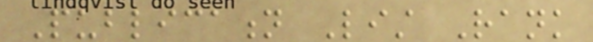Publication List Rank
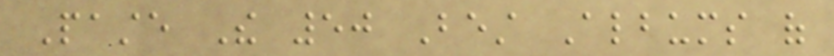Paste The 50 Best Albums of
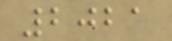2021
